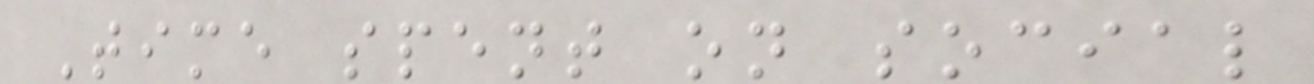Time spent on social
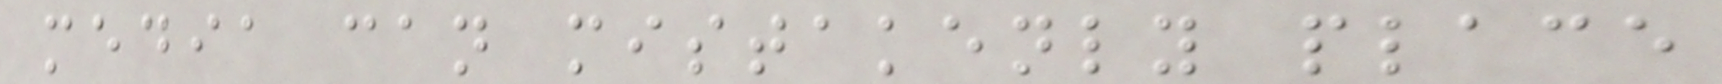media can mistakenly place
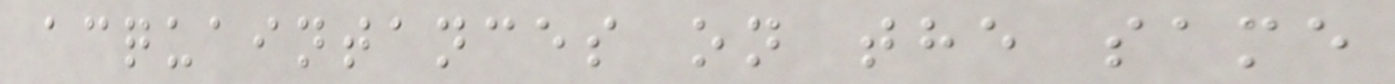acquaintances on the same
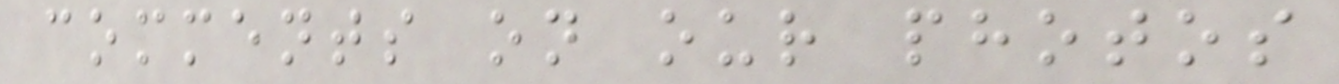comments on our photos
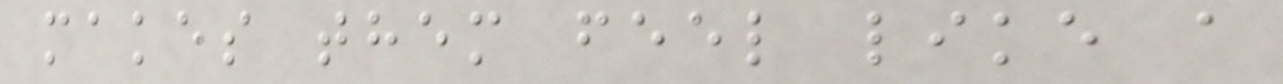makes them feel like a
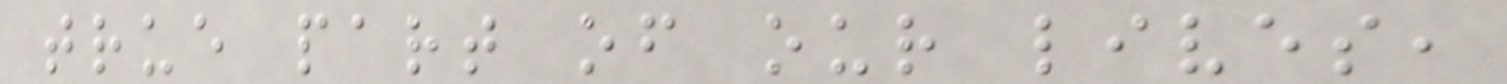true part of our lives,
